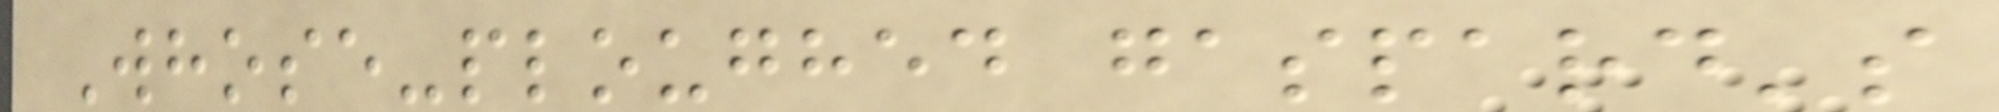Whose-ploughed gaspard's
